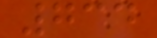734
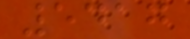5417
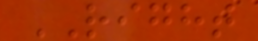RIGHT
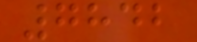7842
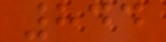844
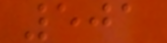501
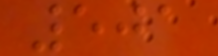501
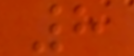8
